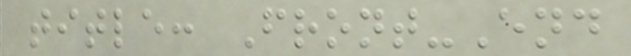title: Front-End
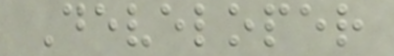Developer
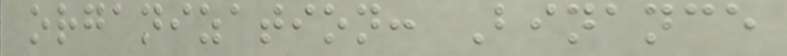organization: Binance
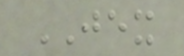JEX
